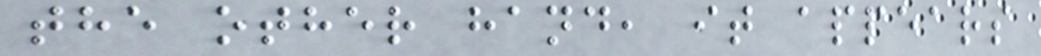the other hand, it appears
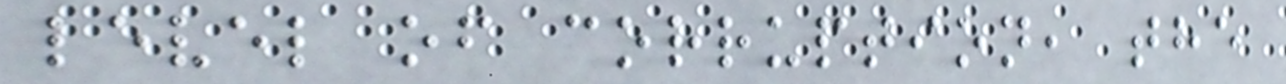level of corruption, the
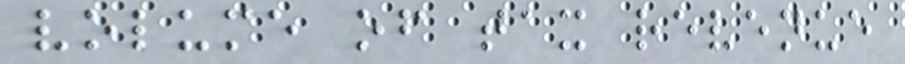volume of tax revenue
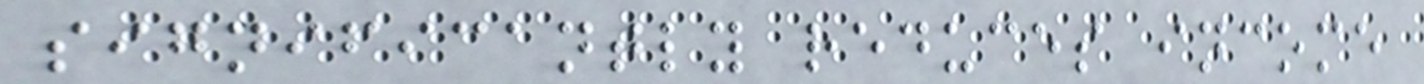significantly reduces income
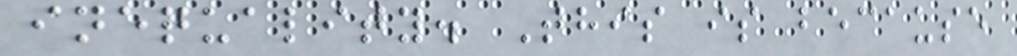inequality. This is because
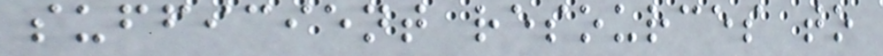sufficient resources to
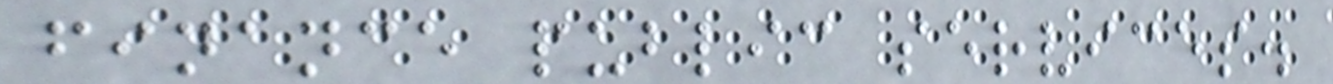finance public services.
